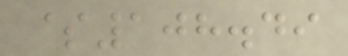$108.49
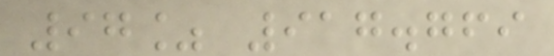97% 917.769
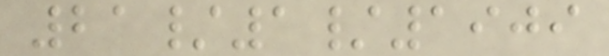21/1/1909
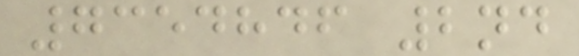7354846 2nd
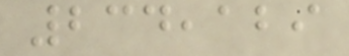234,129
